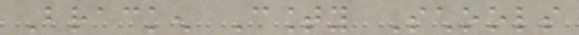Bracken County Schools
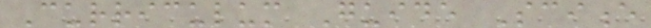Curriculum Guide Science
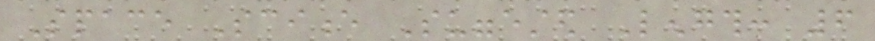Space Science Suggested Length: 6
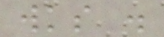wks .
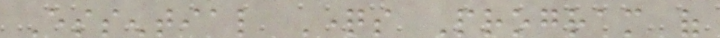Essential Questions Program of
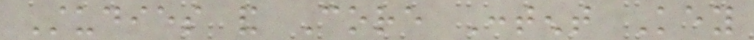Studies and Core Content Key
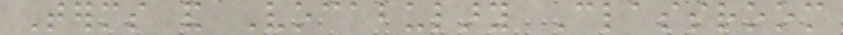Terms and Vocabulary Classroom
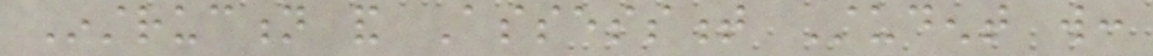Instruction and Assessment Student will:
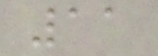11
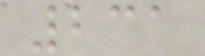231
